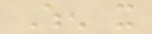When it
